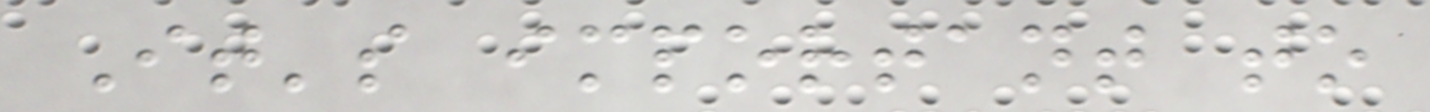It's important to
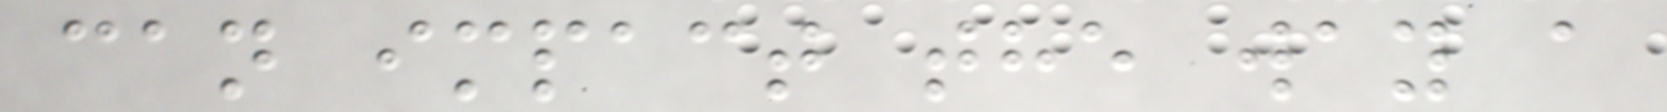can impact the way a
